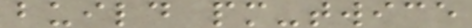build pm-twice
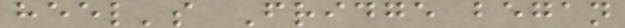heel's Fridge began
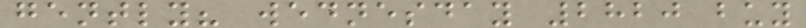gently? wednesday 2820 buy
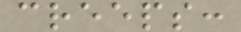creeps:
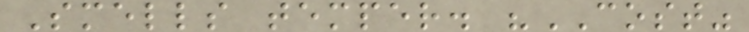Smells temper. "COST"
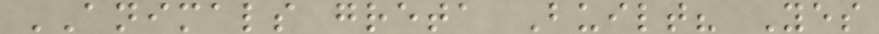ANIMALS greta Built? Yes
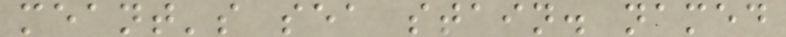meant's sea stain. named
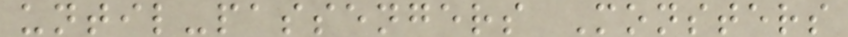until-passengers Monsters
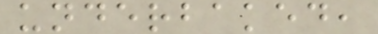underbaked,
